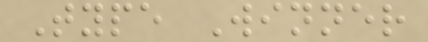Type Winner
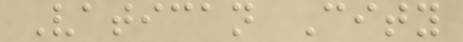Vatican City
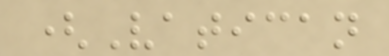(Vatican
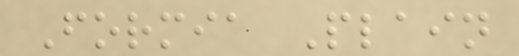Formia Plain
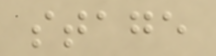stage
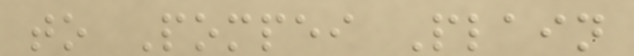to Pompei Plain
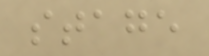stage
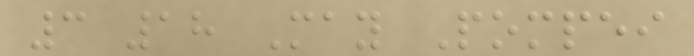3 18 May Pompei
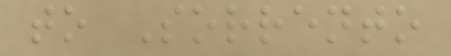to Sorrento
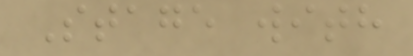Stage with
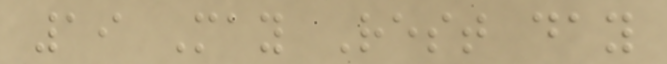19 May Rest day
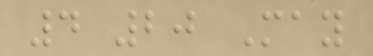4 20 May
